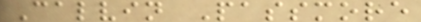Calvin Passmore
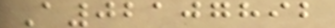A02107892
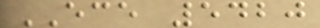ECE 5420
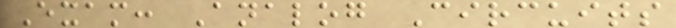Exam: Analog Circuits
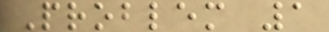Problem 1
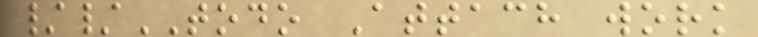//TODO Attach work
